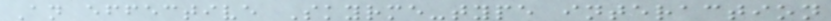An effective Skyrme-type interaction
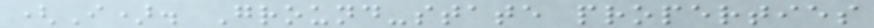(I). Ground-state properties
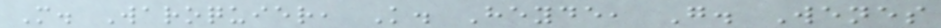M. Waroquier, K. Heyde, G. Wenes
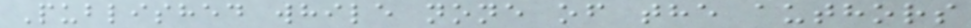Published while none of the authors
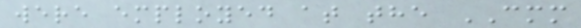were employed at the CMM
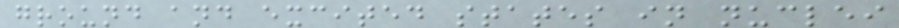ground and excited states in nuclei
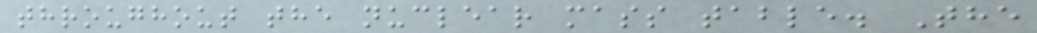throughout the nuclear mass table. The
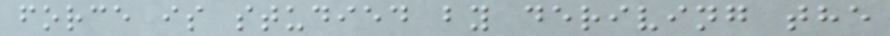force is studied by deriving the
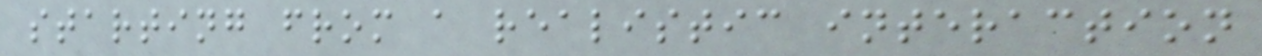starting from a realistic interaction
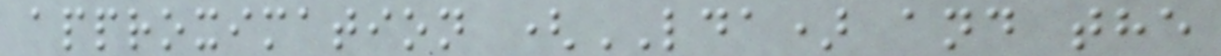approximation (LDA) and the
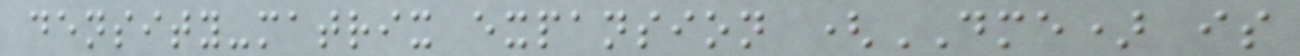density-matrix expansion (DME) is
